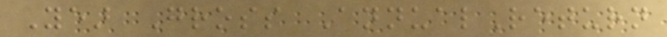Year Gross AnnualReturn
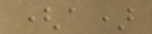(a)
